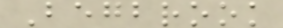Begbrook
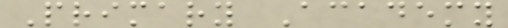Primary Academy
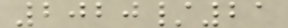2020/21
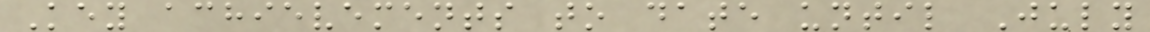Key achievements to date until July
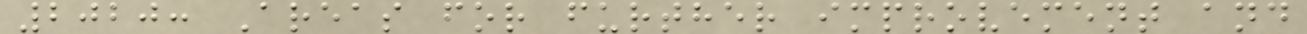2020: Areas for further improvement and
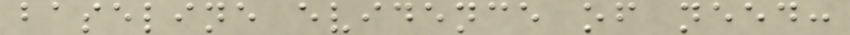baseline evidence of need:
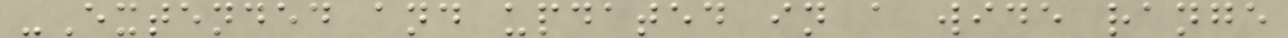-Extended and updated in a wide range
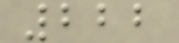222
